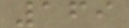169
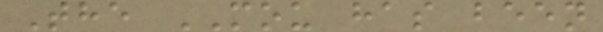The MOU has been
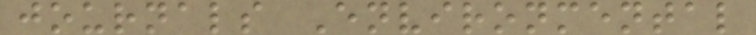journals Environmental
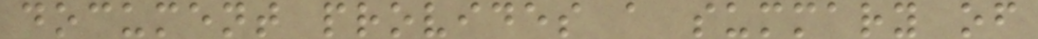document provides a summary of
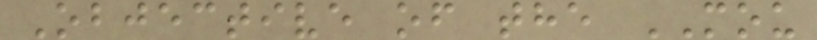Objective of the MOU
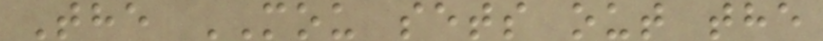The MOU sets out the
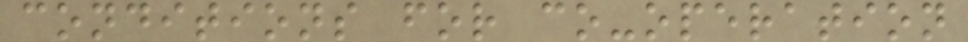conditions for co-operation
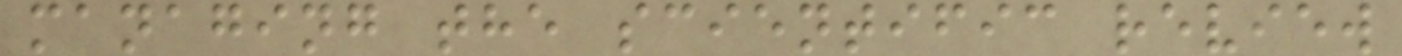managing the scientific review
